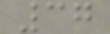37
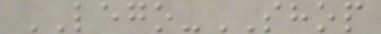LEGO-SHOP
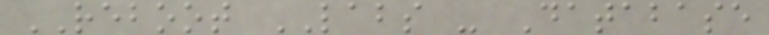REBOOT LABS - Database
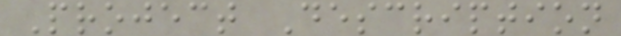Project Description
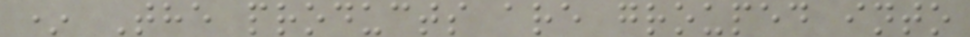* The products are grouped into
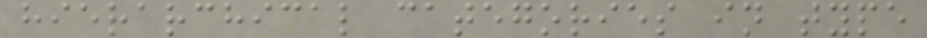hierarchical categories in type
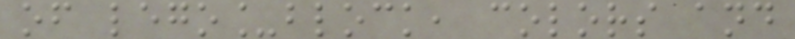of lego_block, colors and
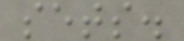sets.
